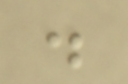.
